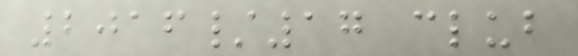2016/17 club
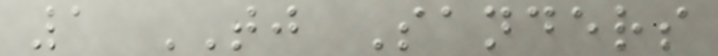1 TJ Sanders
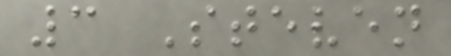3 Steven
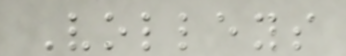Volleys
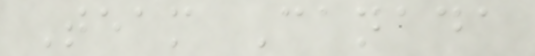Team Canada
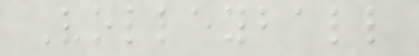Volleyball
